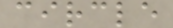circle
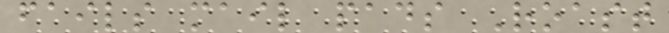fails mail pads Roast
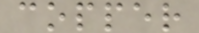copper
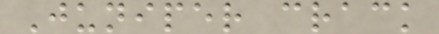Juniper crack
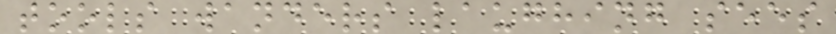tools wanders laughing sees
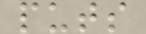puts
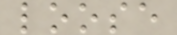loose
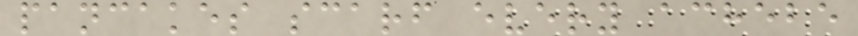pancakes scarf every achebe
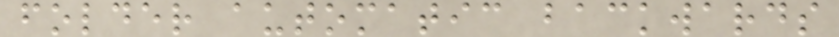folder automatic backwards
